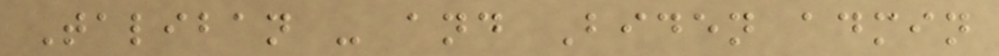Taliban - and Biden admin
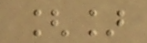[]
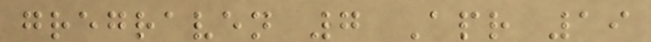gregraven 7 Apr 19
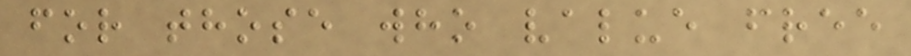for those who value free
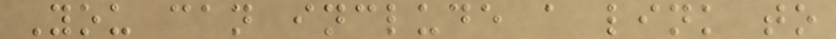You can include a link to
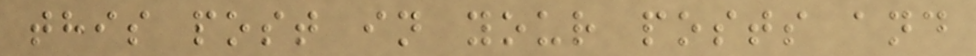this post in your posts and
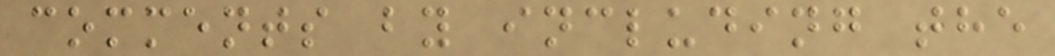comments by including the
